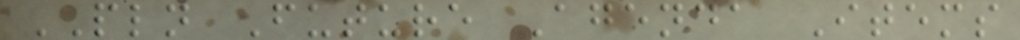PLN Future Agenda Items
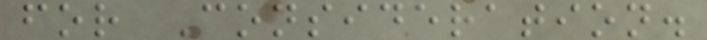for Consideration.
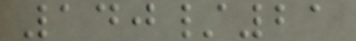140/21
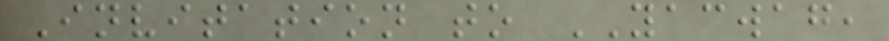Invitation to YACWAG,
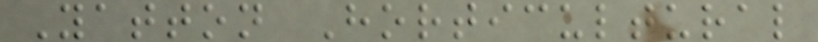Yatton Horticultural
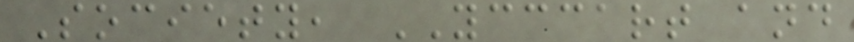Society, YCCCART and
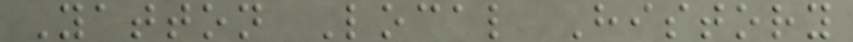Yatton Local History
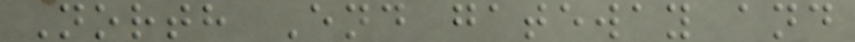North End gateway and
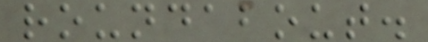roundabout.
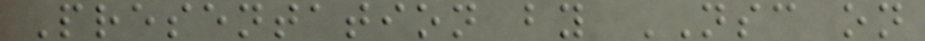Presentation by NSC on
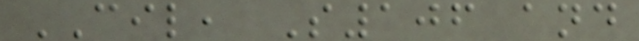CIL, S106 and
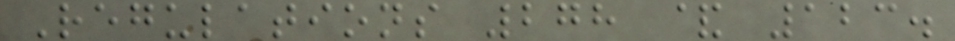Regulations 278 & 123.
